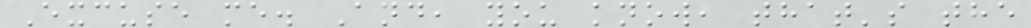Excuse me. And, you know, that's the
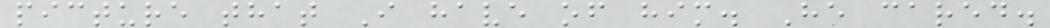picture that I have of him. He cared.
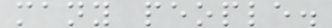many people.
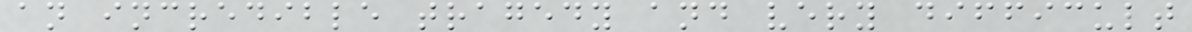an incredible tragedy and very difficult
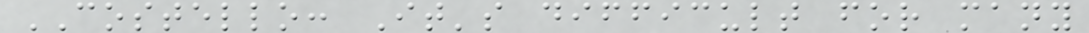COSTELLO: It's difficult for many
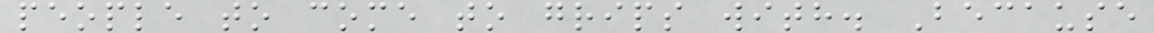people to come to grips with. Because
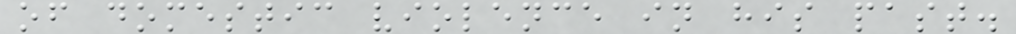of domestic violence in his past.
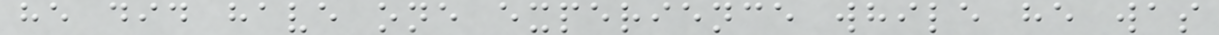he did have one experience while he was
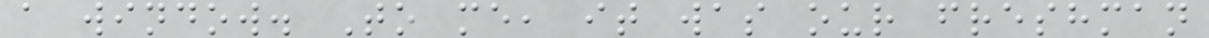a window. To me, it was our freshman
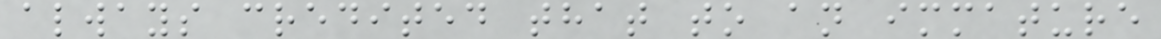always credited that to an immature
